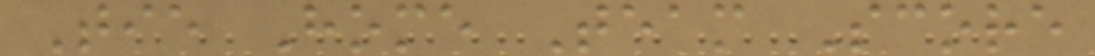Tie Home Team Score
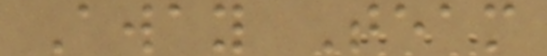Away Team
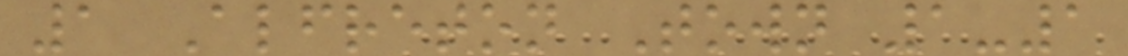1 Alfreton Town 1-1
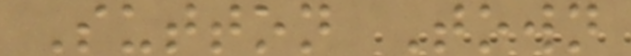Sutton Town
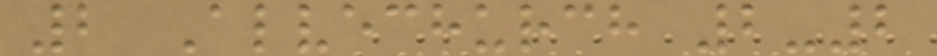2 Alvechurch 2-2
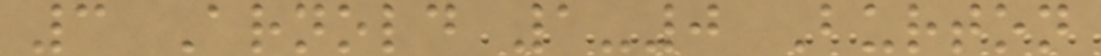3 Arnold 1-0 Burton
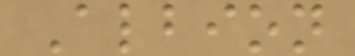Albion
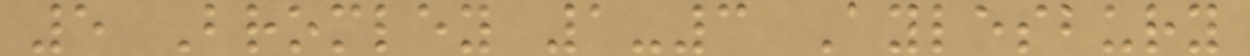5 Bromley 1-3 Aylesbury
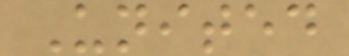United
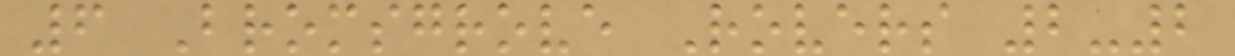6 Bromsgrove Rovers 2-2
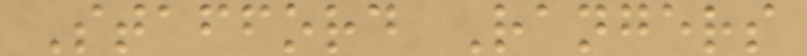Stafford Rangers
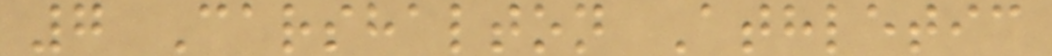7 Carshalton Athletic
